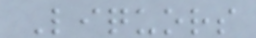Liquors
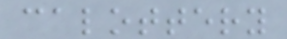calottery
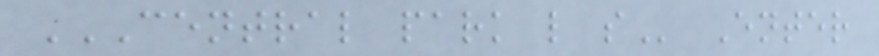CENTRAL PARK L S Enter
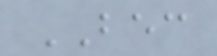BEC
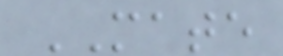MATE
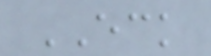ECK
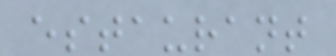estaurant
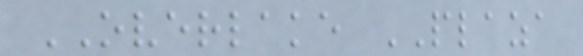OVERLAKE PLAZA
